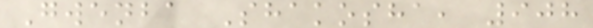Gwenba Shakosha, 908
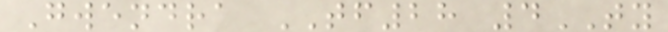Gwendra TF28 4TY
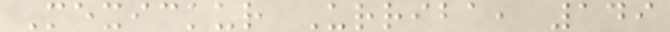Mexickur Urriba, 149
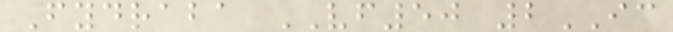Fydraba VF50 2IC
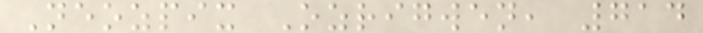Neozpix Ozrigwen, 714
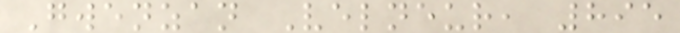Gwenzan Velneur, 895
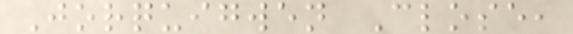Jorquigwen Close,
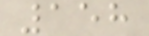158
